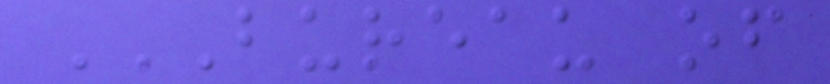BUREAU OF
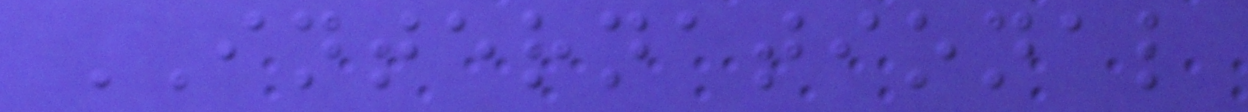INTERNATIONAL
